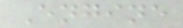Engine
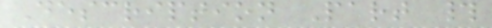Description Part #
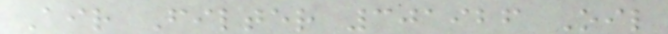Air Filter 301926 Oil
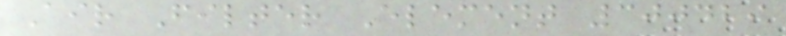Air Filter Element 300429
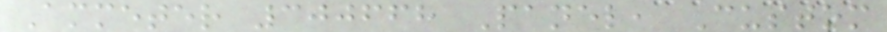Ammeter 300668 Panel, Custom
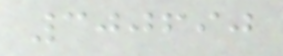300690
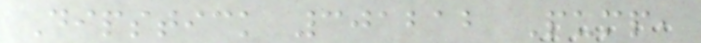Dipstick 301212 Pump,
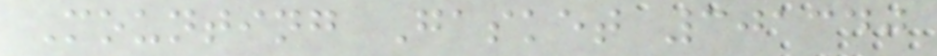Mounting Gasket 301340
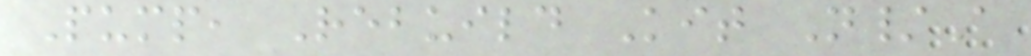Pump, Rebuild Kit N/A
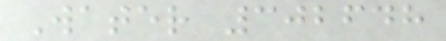Water 302648
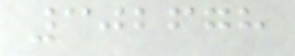302678
